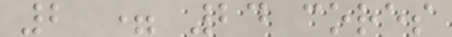2 = 24 cores
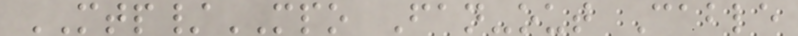MTP/MPO Fan-out Cable
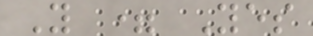Y = Yes
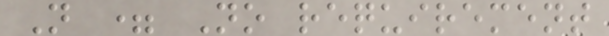N = No requirement
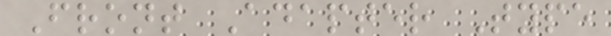Front Adapter Type
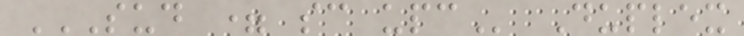SUD = SC UPC Duplex
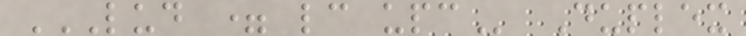LUD = LC UPC Duplex
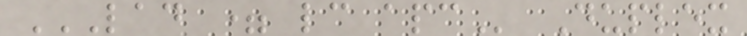LAD = LC APC Duplex
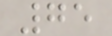75
